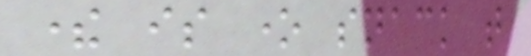there is one snack that
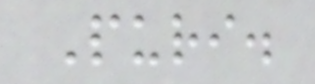Puri.
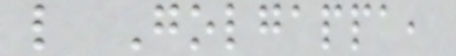like Golgappa,
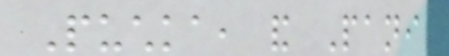Puchka, and Pani
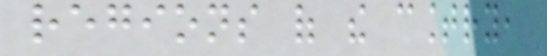regions of the country,
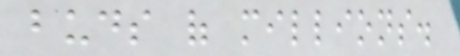buds of millions.
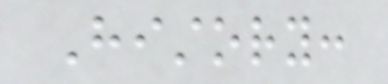History:
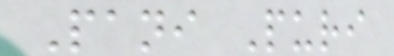Pani Puri
